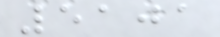5101
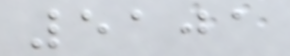5101
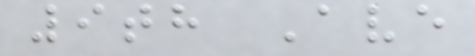9th Ave
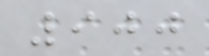900
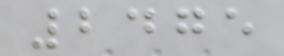2475
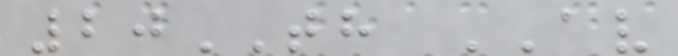20TH AV
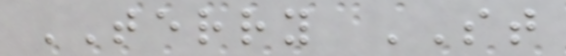TERRY ST
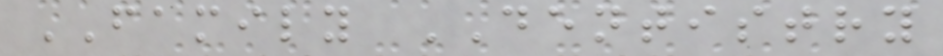FAMILY DENTISTRY
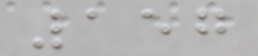157
